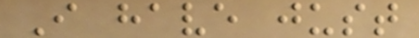I have just
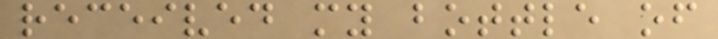received my bottle of
